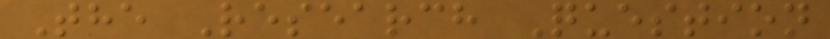The Research Question
